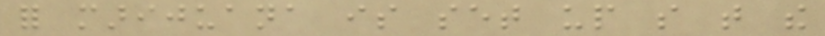for marijuana is set up so that the
